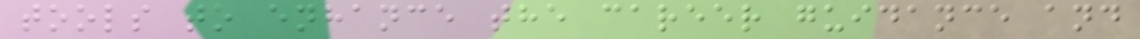tools to enhance the career guidance and
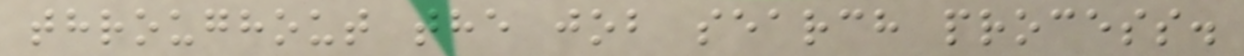throughout the job search process.
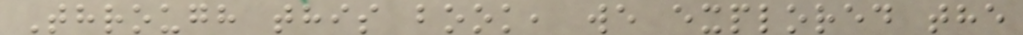Through this book, we explored the
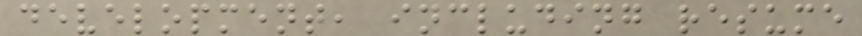development, including resume
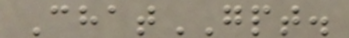ChatGPT.
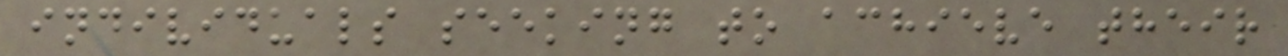individuals seeking to achieve their
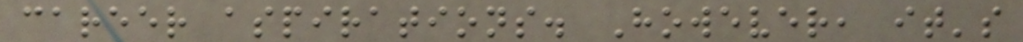career aspirations. However, it's
